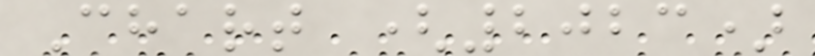Chart (2023)
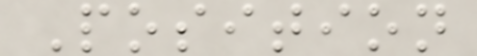Position
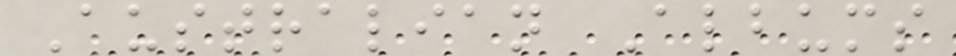Australian Albums
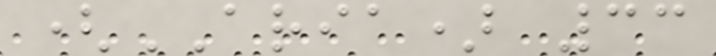(ARIA) 33
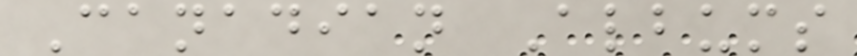Canadian Albums
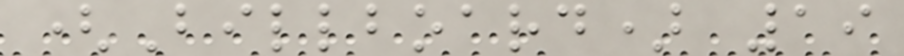(Billboard) 19
